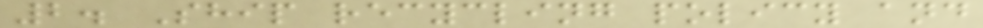2. Ship recycling policy and
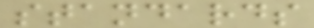standards
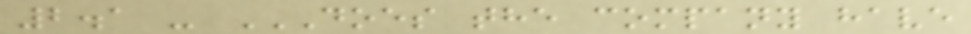2.1 - DOES THE COMPANY HAVE
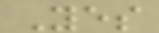Yes
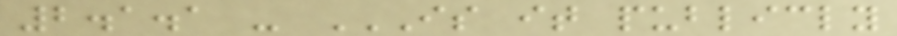2.1.1 - IS IT PUBLICLY
